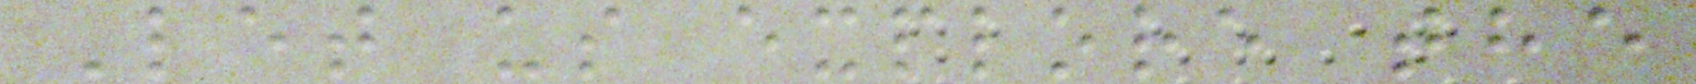Let us explore the
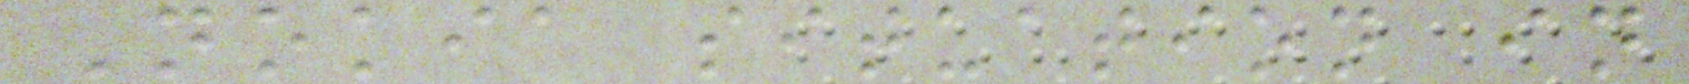Nokia situation in
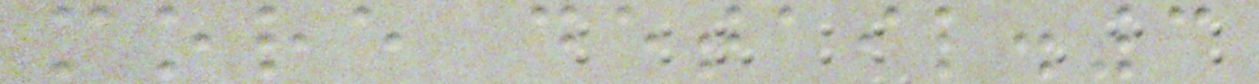more detail.3
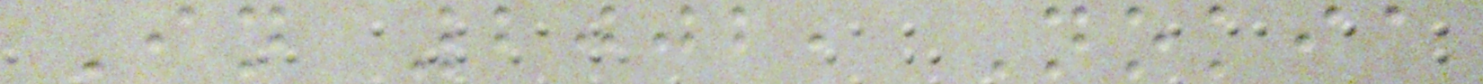In 2002, Nokia
